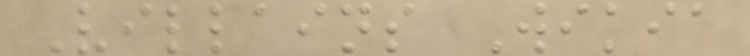Villains Wikia
